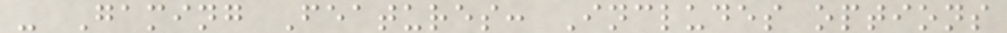- Gaming Features: Includes options
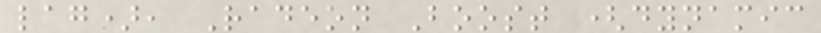lag), Radeon Boost (dynamic
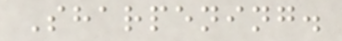Sharpening.
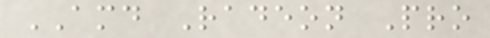AMD Radeon Pro
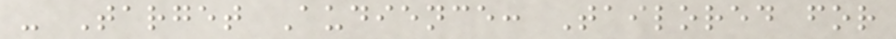- Target Audience: Tailored for
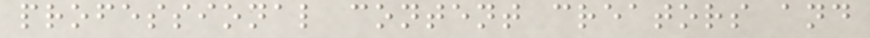professional content creators and
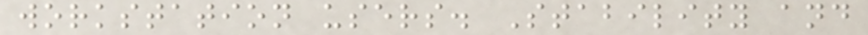workstation users. Stability and
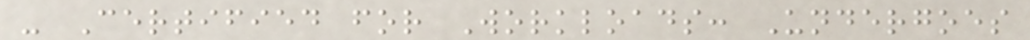- Certified for Workloads: Undergoes
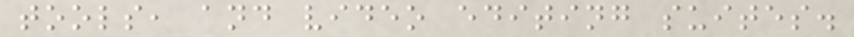tools, and video editing suites.
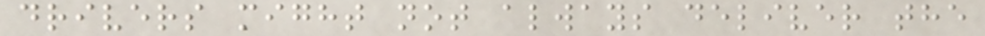drivers might not always deliver the
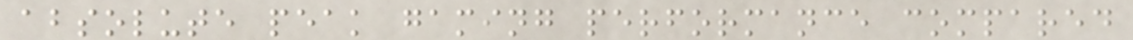absolute peak gaming performance compared
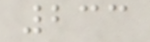233
